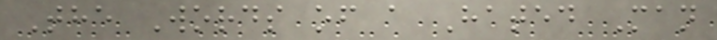The Words of a Hated Man
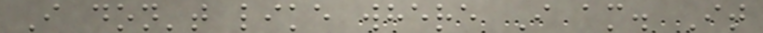I don't like where I am. It
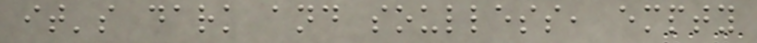it's dark and soulless, empty
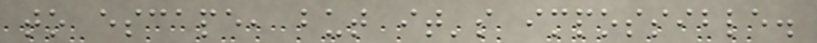to escape, but it's impossible.
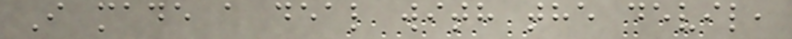I made a deal with the devil,
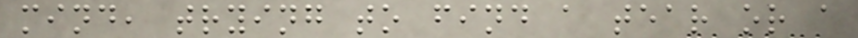mind, trying to find a tear or a
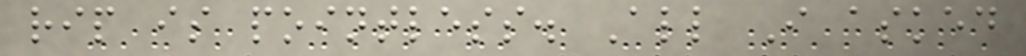rip is pointless. All I asked
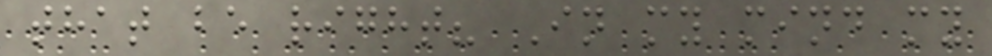that be right? In my mind my
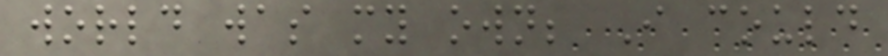world was my own; I could
